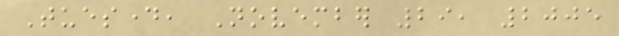Tuesday, November 29, 2005
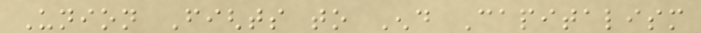Union Fights to End Capitalism
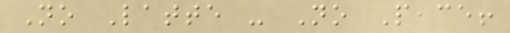No Latte - No Peace!
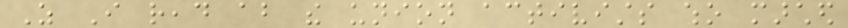As I read about the union activists who marched
